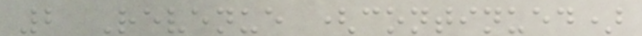2 Revenue (continued)
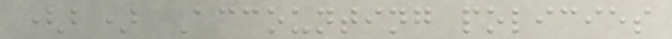(b) Accounting policies
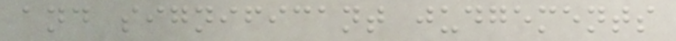and significant judgements
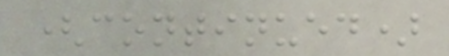(continued)
